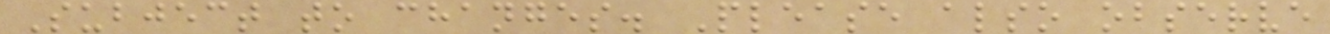Subject to changes. Please also observe
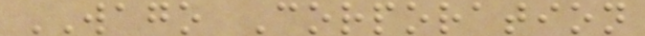WAGO Corporation
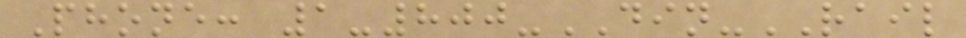Phone: 1-800-DIN-RAIL
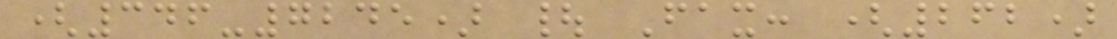(346-7245) | Fax: (262)
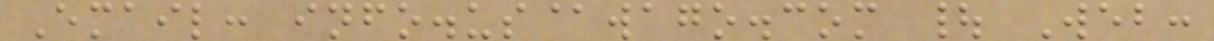Email: info.us@wago.com | Web:
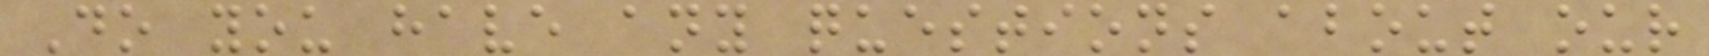Do you have any questions about our
